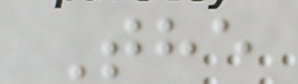The
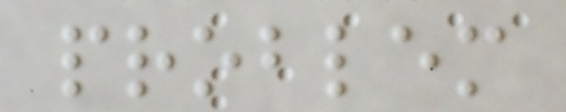problem
